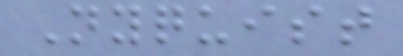Nyquist
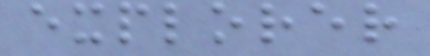explorer
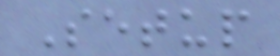Setup
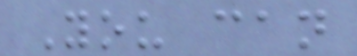You can
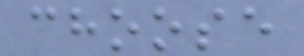choose
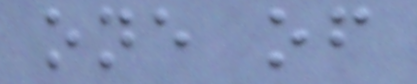one of
